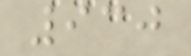930
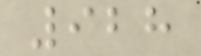928
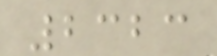2323
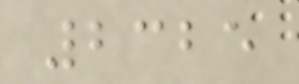2325
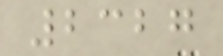2327
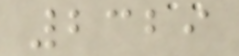2329
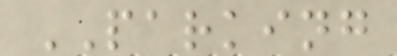PARKING
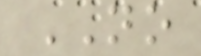NO
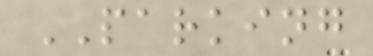PARKING
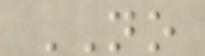NO
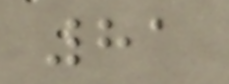81
